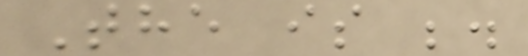The is ;.
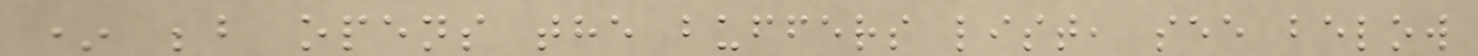* ;b opens the buffers list, see below
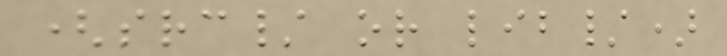(src/ or lib/)
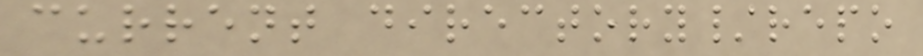current directory/repo
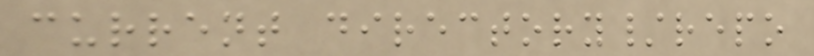current directory/repo
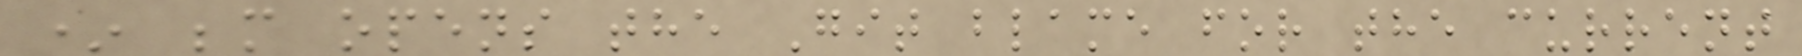* ;m opens the Git blame for the current
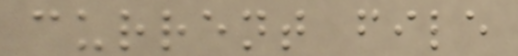current file
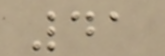41
